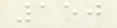150
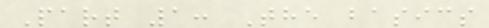Part 1: The basics
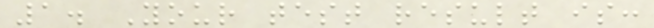1. Your test result is:
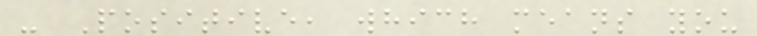- Positive, which means you
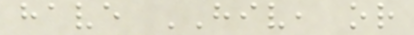have HIV, or
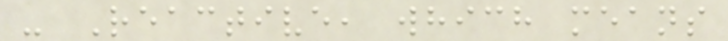- Reactive, which means
